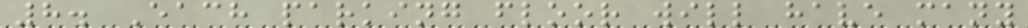8. Each parking floor will have many
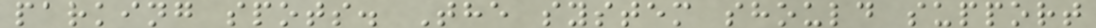parking spots. The system should support
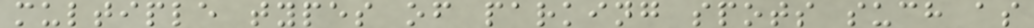multiple types of parking spots such as
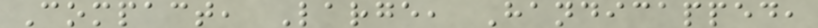Compact, Large, Handicapped,
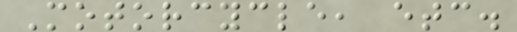Motorcycle, etc.
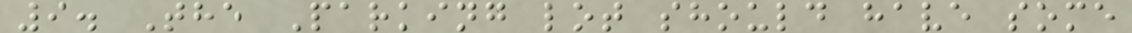9. The Parking lot should have some
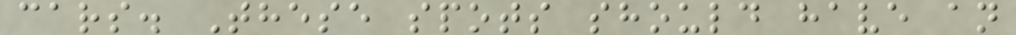cars. These spots should have an
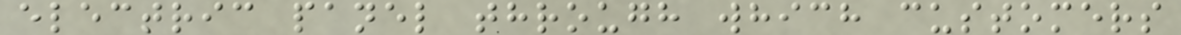electric panel through which customers
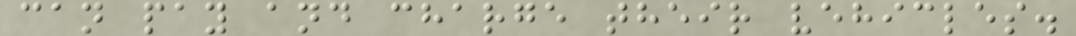can pay and charge their vehicles.
